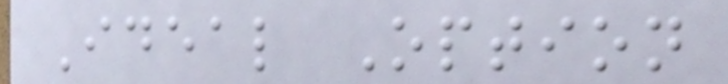Ideal Option
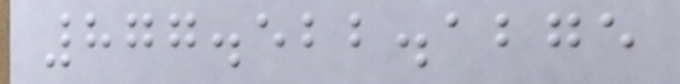877.522.1275
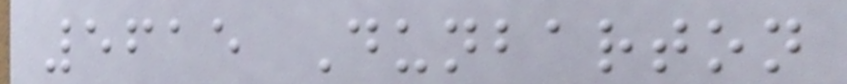5615 Dunbarton
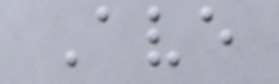Ave
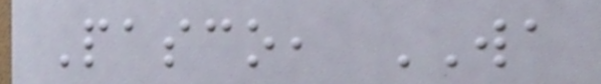Pasco, WA
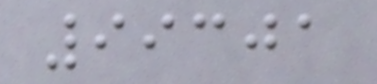99301
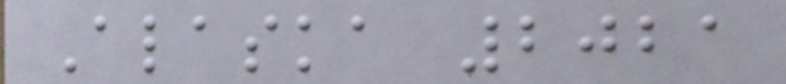Alaska 2021
